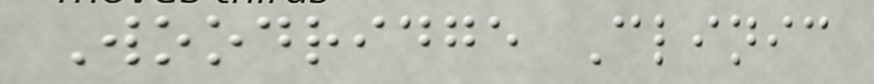Woodridge Clinic
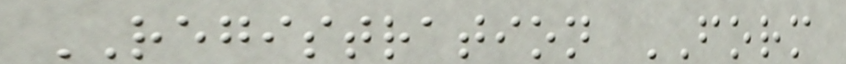REGISTRATION FORM
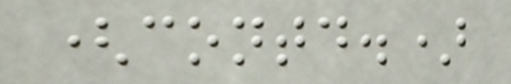(contd.)
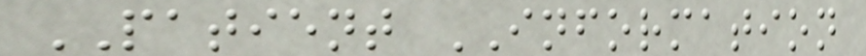PATIENT INFORMATION
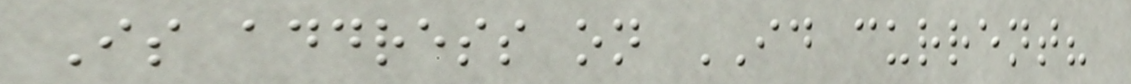Is address on ID current?
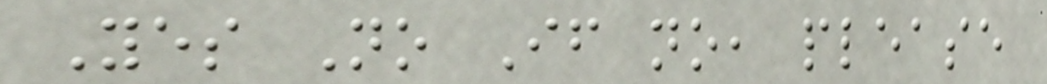Yes No If no, please
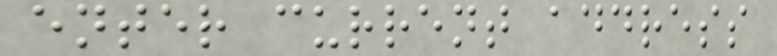enter current address
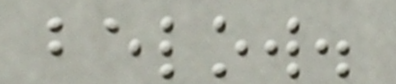below.
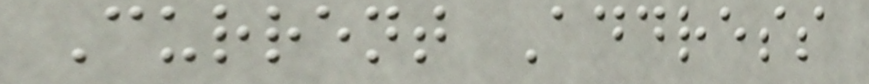Current Address
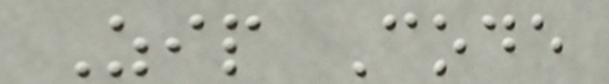Zip Code
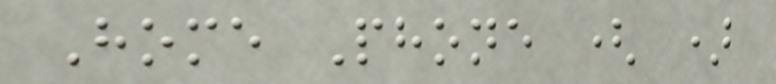Home Phone ( )
